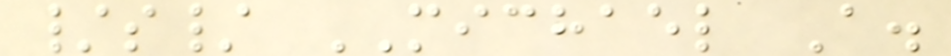/s/ MICHAEL A.
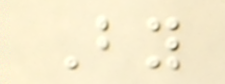By
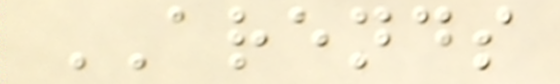ARENDS
